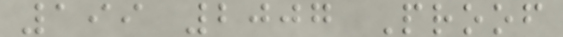199 2007 Proof
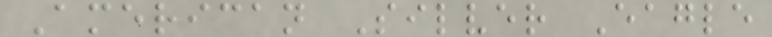American Silver Eagle
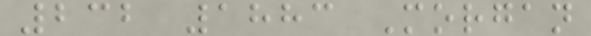232 1883 Morgan
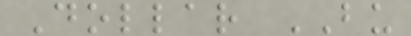Dollar BU
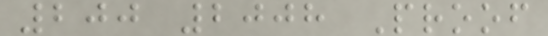200 2008 Proof
